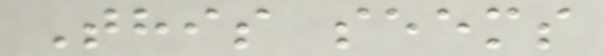This seems
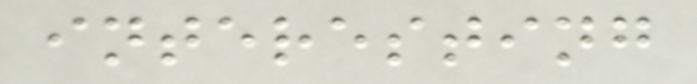interesting
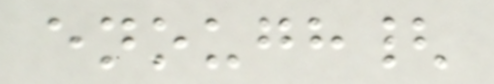enough{
